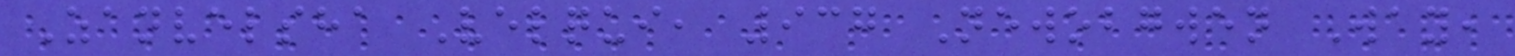Zanvelsha Velqui, 937 Newobgwen Way,
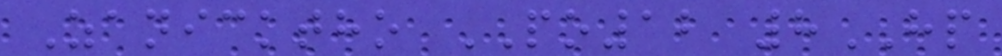Zanicktho PO12 8HP
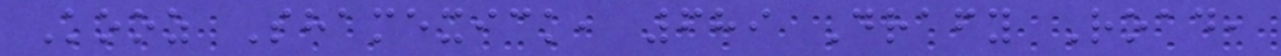Kooz Shamexick, 689 Drafy Road,
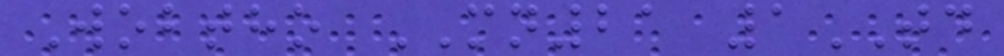Wobtho MN21 1TD
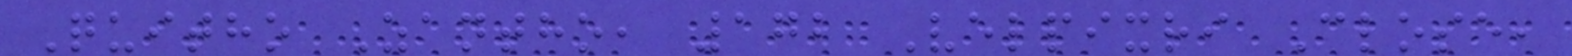Quitho Zantho, 172 Velpixri Close,
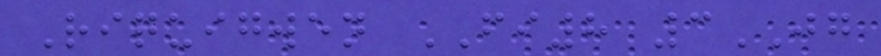Riquigwen FI8 3JG
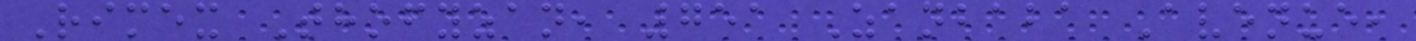Rimex Thofyzan, 751 Zanbaba Avenue,
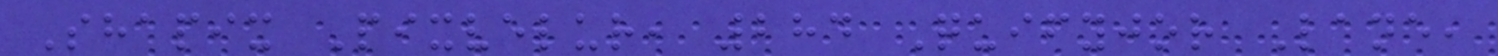Shapix Pixvelur, 284 Quifyjor Lane,
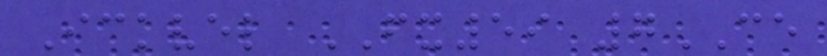Ickvel FX59 7CE
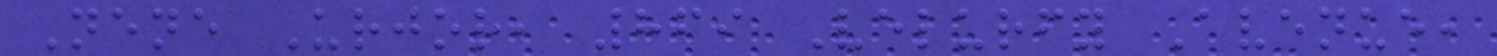Nene Urjor, 869 Velurfy Avenue,
